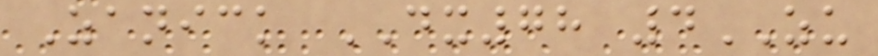Zanick DX78 4ZU
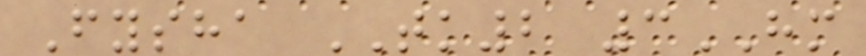Fysha TK2 3HM
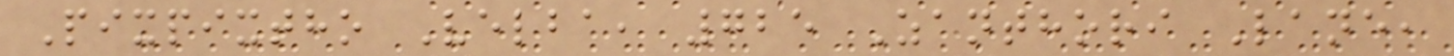Pixpixtho Velba, 725 Zanthori Lane,
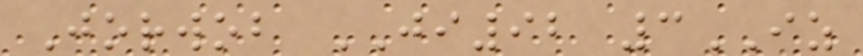Jorwob JI92 3IZ
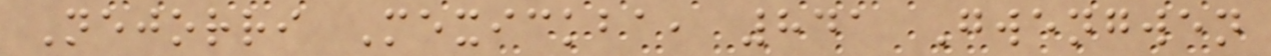Nejorri Mexickba, 841 Gwengwen
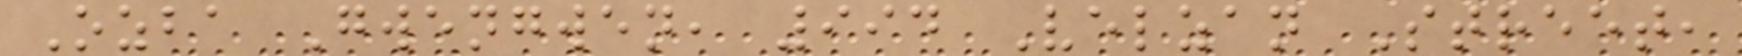Ozba Gwengwen, 994 Velzan Street,
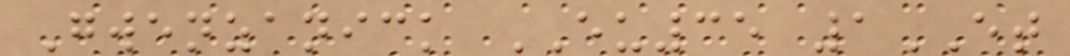Gwenzanick EU35 1ET
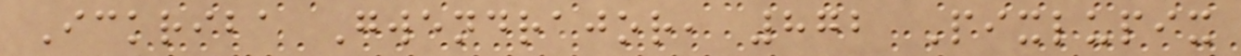Ickriba Gwendrajor, 872 Pixlupix
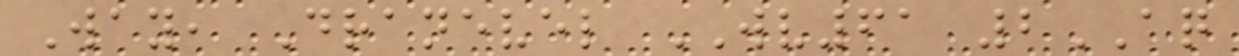Way, Dranevel WV61 2AQ
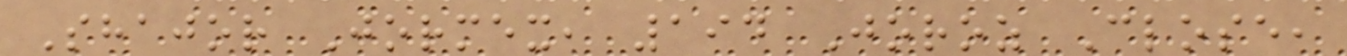Shajor Jormex, 194 Joroz Close,
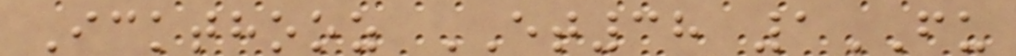Ickthooz ET38 1FU
